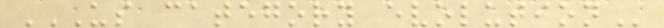US CATEGORY EVOLUTION
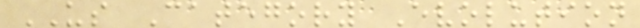US Category Evolution
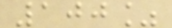100%
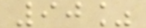90%
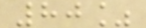80%
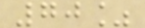70%
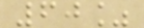60%
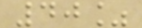40%
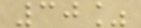30%
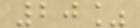20%
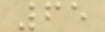65
